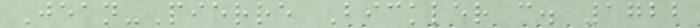Jean-Pierre Bickler c. 1722
